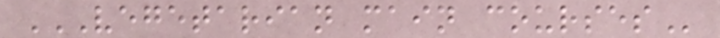VEGETARIAN MAIN COURSES
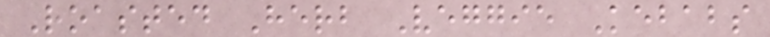Roasted Herb Veggie Kebabs
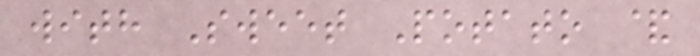with Sweet Potato &
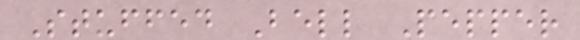Stuffed Bell Pepper
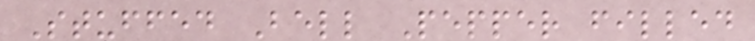Stuffed Bell Pepper filled
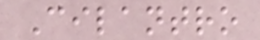Cilantro
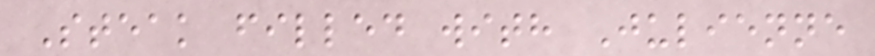Steak filled with Julienne
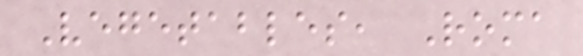Vegetables, Roma
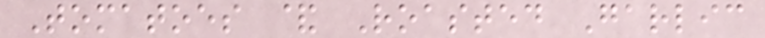Tomatoes & Roasted Garlic
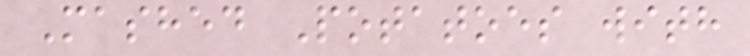Mashed Potatoes with
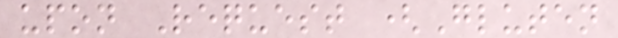upon Request (Gluten
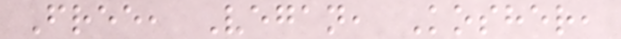Free, Vegan, Kosher,
